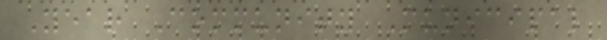Year Community Municipal
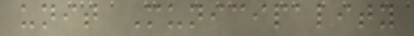unit Municipality
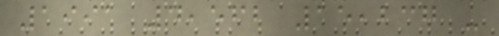1991 4,562 15,237 -
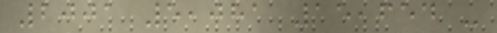2001 5,081 15,654 -
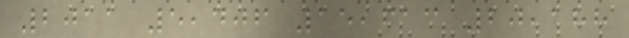2011 5,406 15,613 20,188
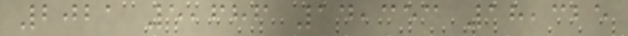2021 5,686 14,353 18,325
